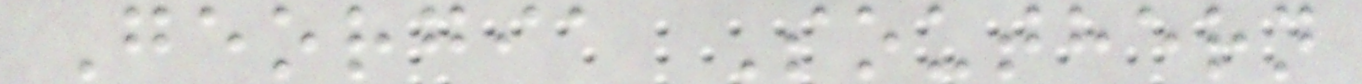Georgia Southern
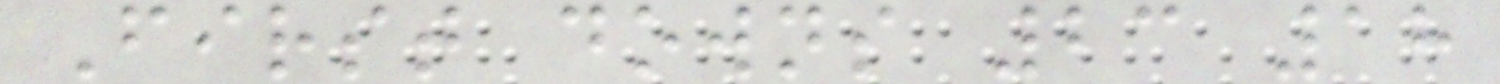First downs 23 18
